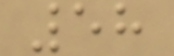58
